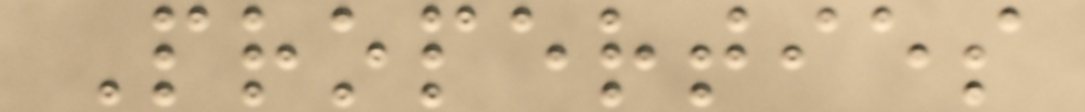Properties
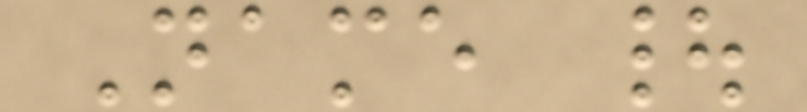Name |
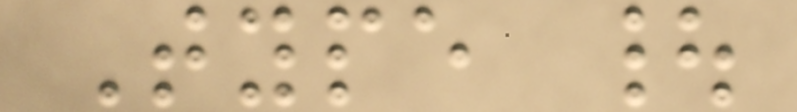Type |
